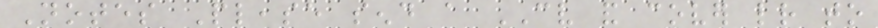Notes Please send a CV and cover letter to
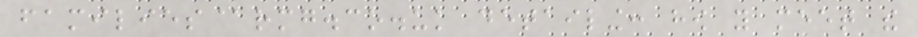families@rmg.co.uk detailing: how you meet the
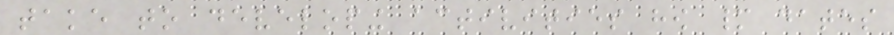take to developing activities how many dates
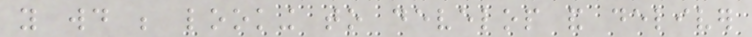you would be looking to develop and deliver
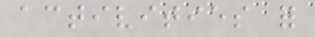activities for
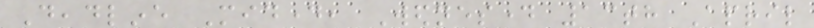Deadline Midday, Wednesday 13th April
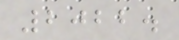2022.
